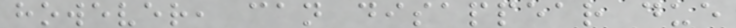however, can disappear due
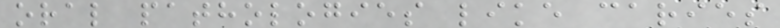oral pathologies like caries
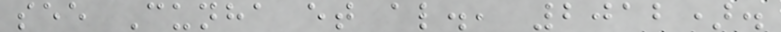see Cunha et al., 2012).
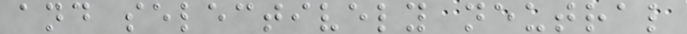and selectively neutral
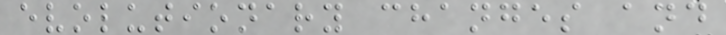evolutionary changes and
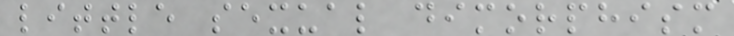little sexual dimorphism
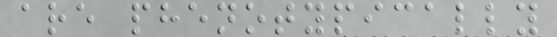are phenotypically
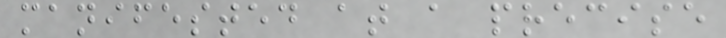manifested at a precise
